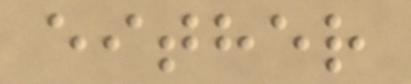either
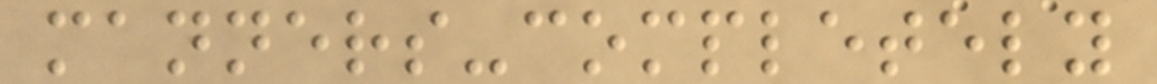manners-completely
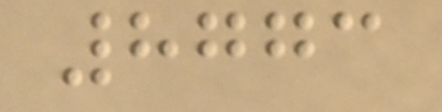8773
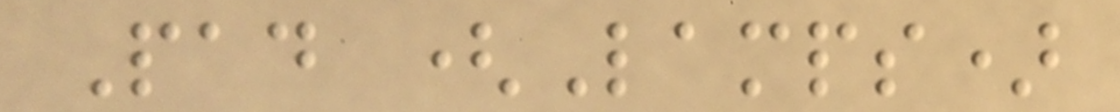Pad (Lamps)
